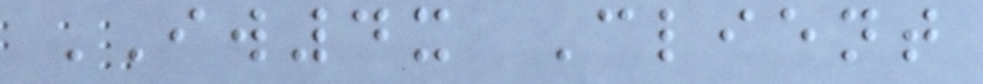IW4x Client
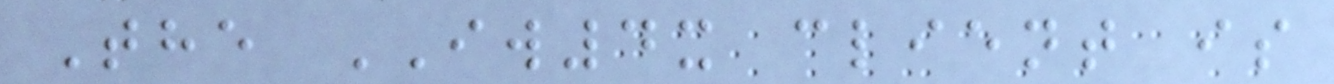The IW4x client is
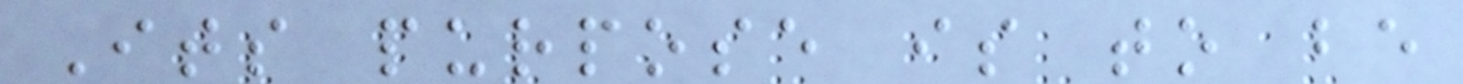Its purpose is to be
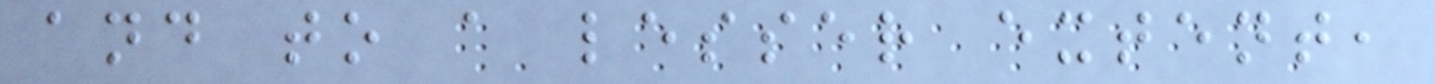and to a lesser extent,
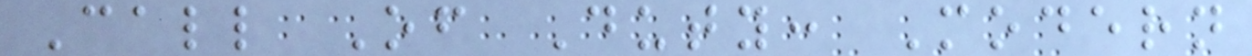Call Of Duty: Modern
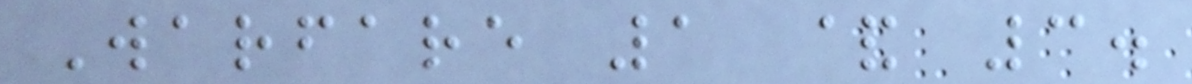Warfare 1 & 3.
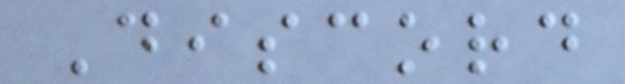Discord
